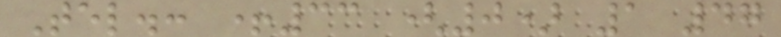Tel.: +33 (0) 1 47
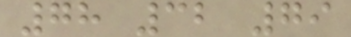78 32 79
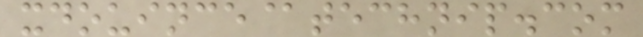xdouince@technip.com
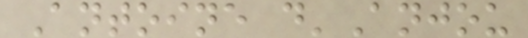Antoine d'Anjou
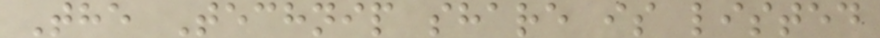The Technip share is listed
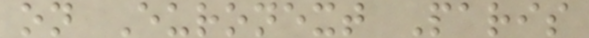on Euronext Paris
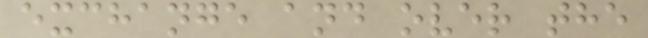exchange and over the
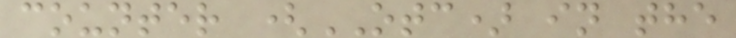counter (OTC) in the
